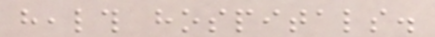health hospitals.
